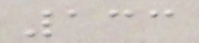133
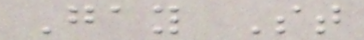Gay St
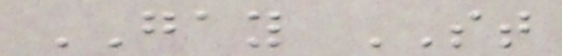GAY ST
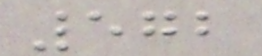572
